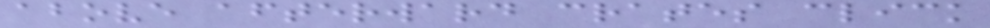above afterward crates click
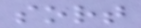sort
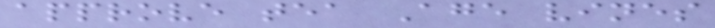approve tea Age vines
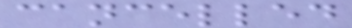cancelled
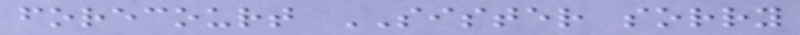forecourt SISTER sorry
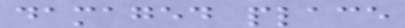damaged place
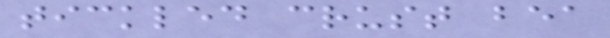tickled crust bea
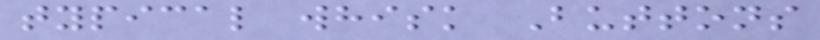typical whisk Buttons
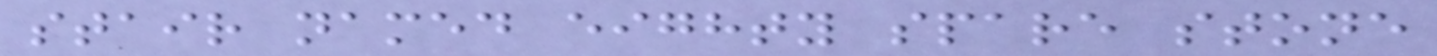stair named eighty spare stone
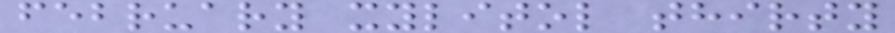february xylitol thirty
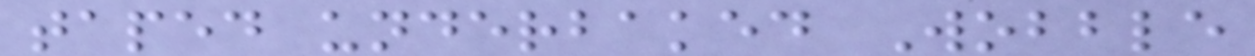taped underbaked Wobble
